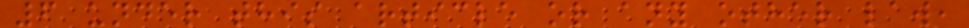6 under this article or any other law,
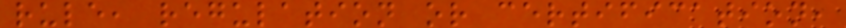rule, regulation or certification,
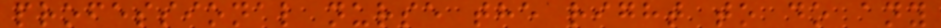professional nurse the right to do any
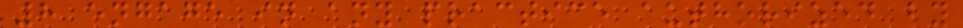8 engage in any practice authorized by
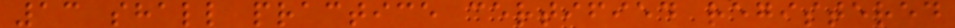13 shall practice certified registered
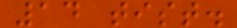14 tist.
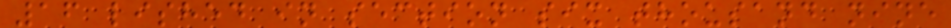16 lished in section six thousand nine
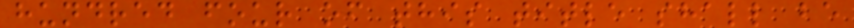hundred four of this title shall be
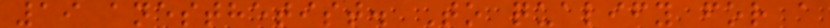19 anesthetist. To qualify for a
